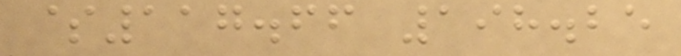$117.66 198.25
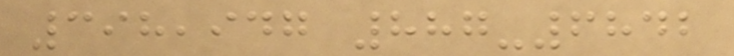398,947 887-6842
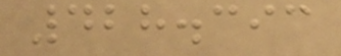428.393
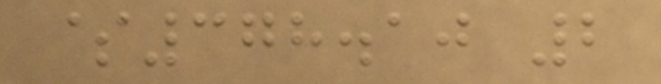$378.10 2
